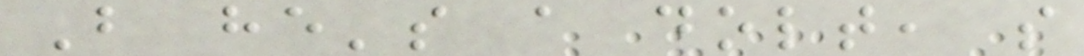But he's a dolt, so
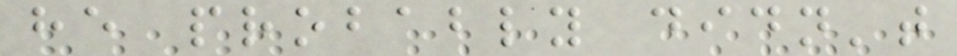he probably didn't
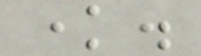know.
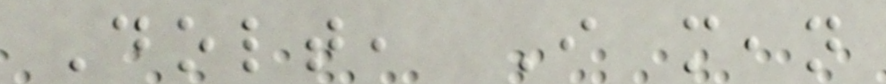Dolt, I mean
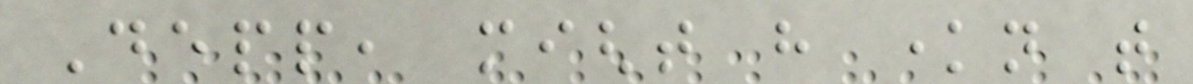Depp, might have known that
